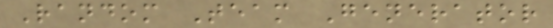Random Team Generator
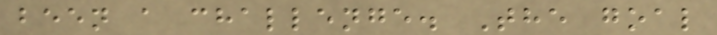been a challenge. The goal
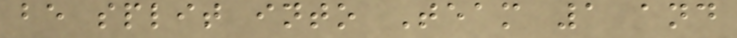be split into Team 1 and
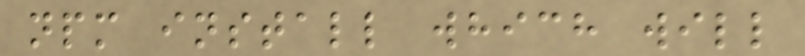npm install which will
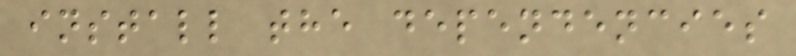install the dependencies
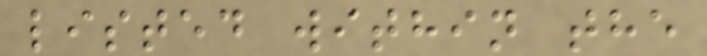listed within the
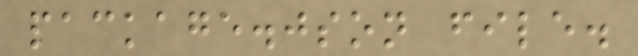package.json file.
